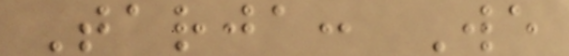Tarja: We
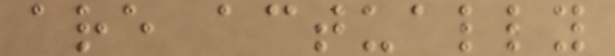are actually
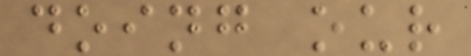doing our
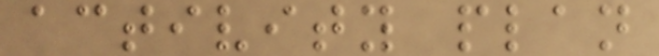activity plan
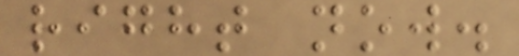right now.
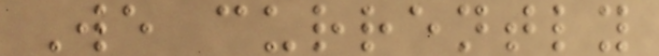We currently
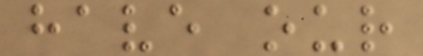have our
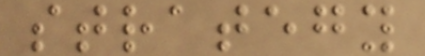strategy
